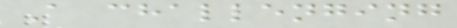A challenging
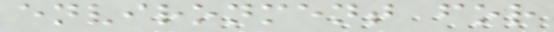environment for
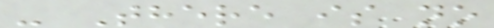- There is no
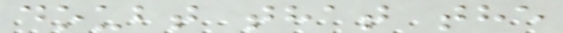doubt that the
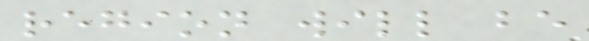region will be
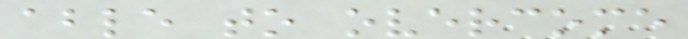able to overcome
